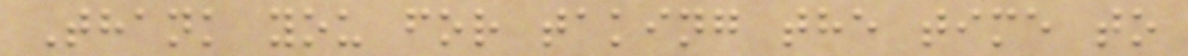Thank you for taking the time to
